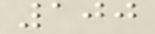100
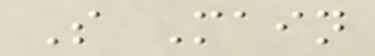S Main
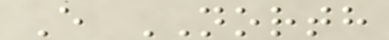E NORTH
